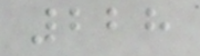228
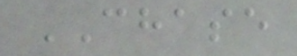CHASE
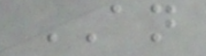AN
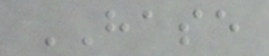HASE
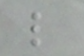l
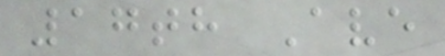17th Ave
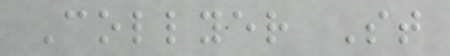Collyer St
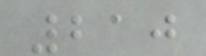210
